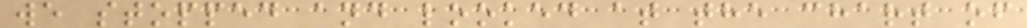we stopped and looked at the chart of
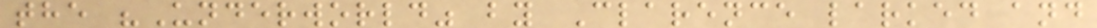the "Underworld" by Clarence larked and
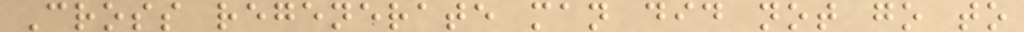Cross regenerate man did not go to
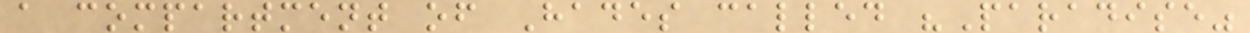a compartment of Hades called "Paradise"
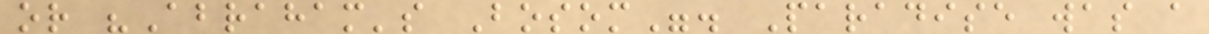or "Abraham's Bosom". Paradise was a
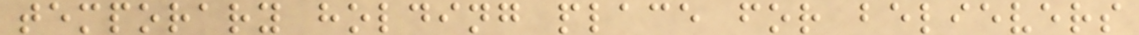temporary holding place for believers
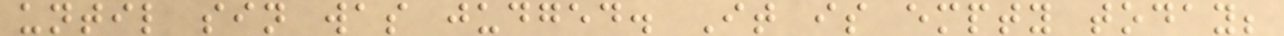until sin was judged. It is empty today;
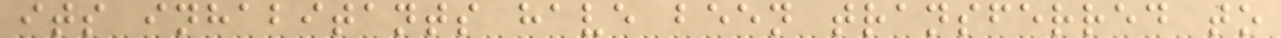its inhabitants have been transferred to
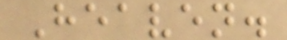Heaven.
